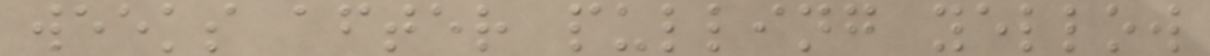weeks after pulling yellow
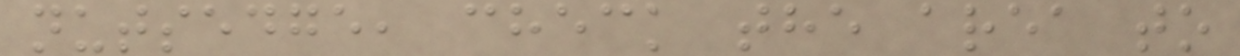nutsedge, check the area to
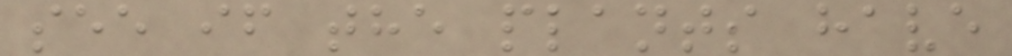see if the plants have
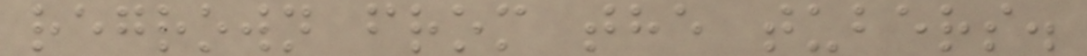regrown from the tubers.
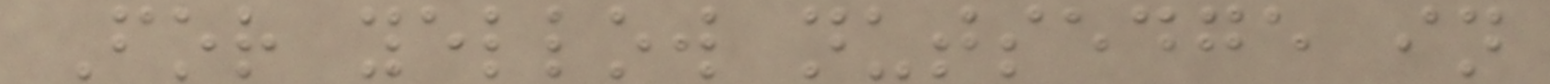For yellow nutsedge in
